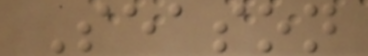Season
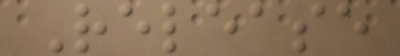Release
